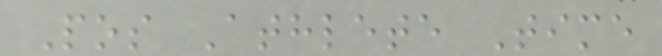Pos Athlete Time
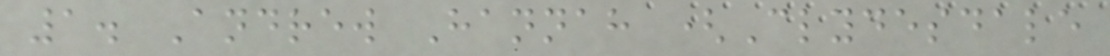1. Andrew Hannah (Clydesdale
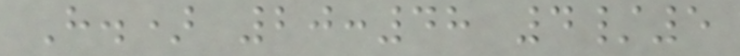H.) 20:48 4/5
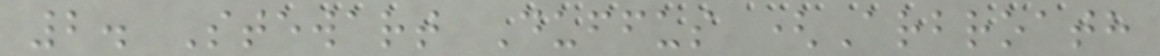2. Stewart Duffus (Arbroath
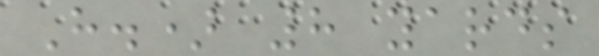H.) 8 yards
